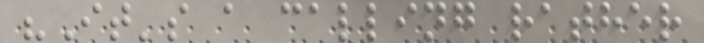"It's a calling rather
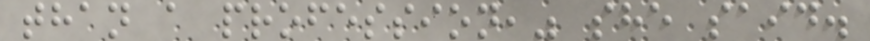than a profession," she said.
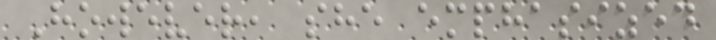However, she emphasized
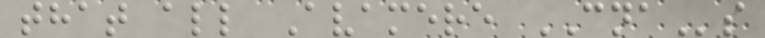that all Avamere CNAs
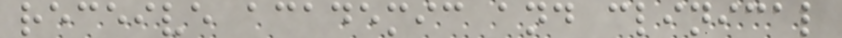receive academic and clinical
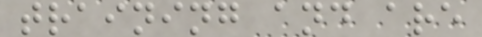training and are
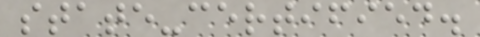state-certified.
